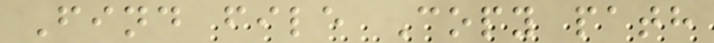Find file Copy path
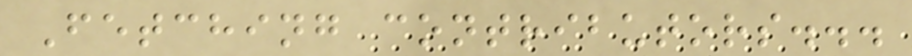Fetching contributors...
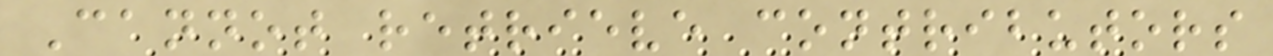Cannot retrieve contributors
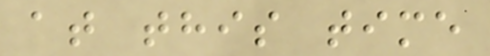at this time
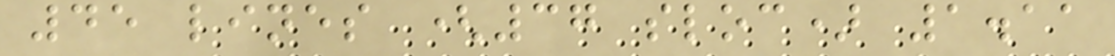45 lines (37 sloc) 1.11
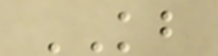KB
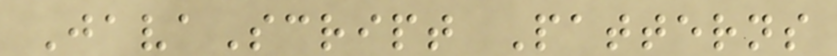JavaScript Patterns
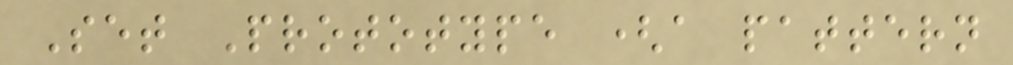Set Prototype (a pattern
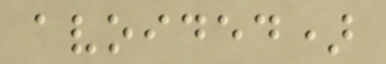avoided)
